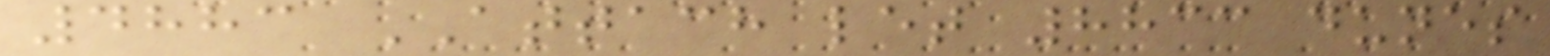4883 ATTACH let 8833 dunes
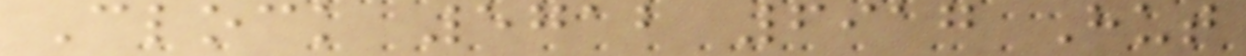Clock 5712 6917 Hut
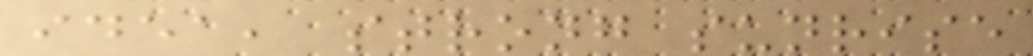idea, strong sunrise
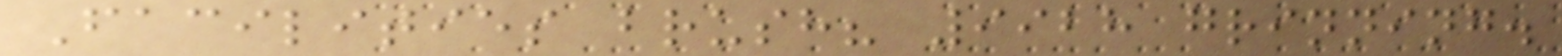Facilities brush? 9928 grinning.
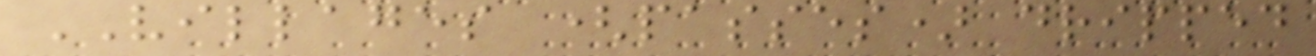VILLAGES (passes) dripped
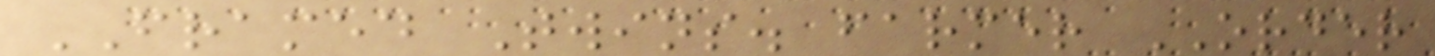FRAMED Twins. farmer ORDER
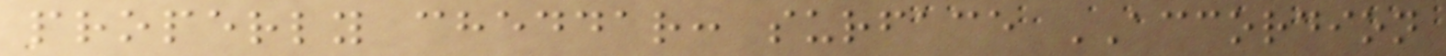properly cheddar: surface ACCORDION
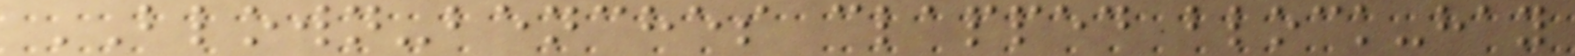BLOWN-benches clapped block-hay
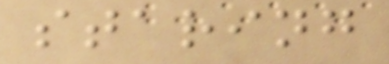staring
